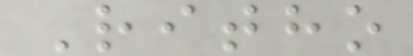Ritho
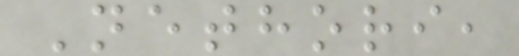Nethori,
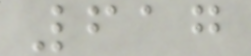617
